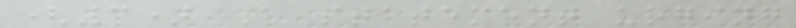(3) A statement urging
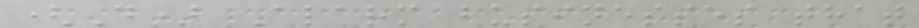(D) Alarm businesses that
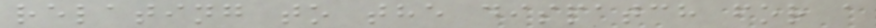relating to the dispatch for a
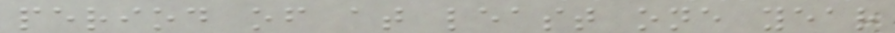period of at least one year
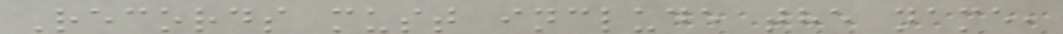Records must include the name,
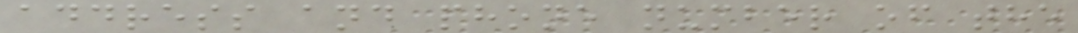address and phone number of the
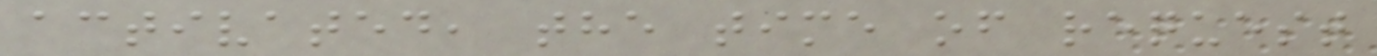activated, the time of request
